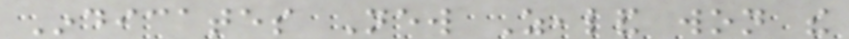Indicates New Zealand won the
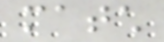match
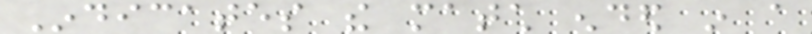Indicates the match ended in a
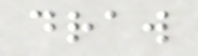draw
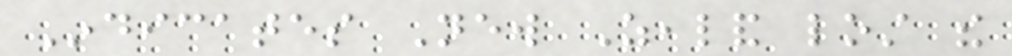Indicates New Zealand lost the
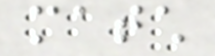match
